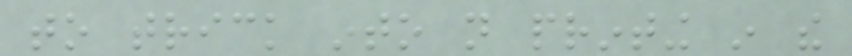to trick into not printing in the
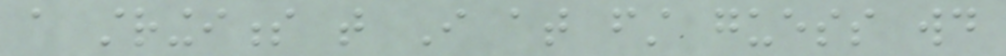a stringiness that I at first guess would
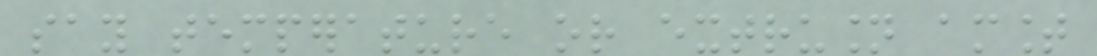say temperature or extrusion amount
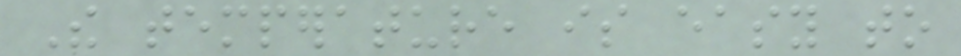The temperature is easy to
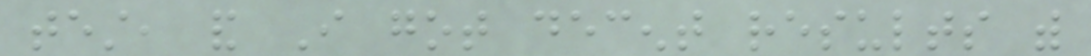test, and I got decent results with
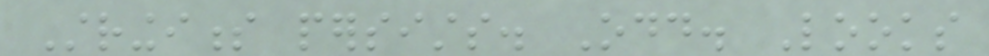Stringiness persists. Odd. Looks
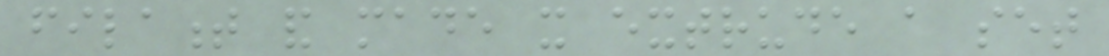filament and made it extrude a set
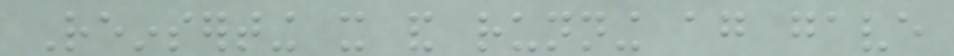Reinserting it and running again gave
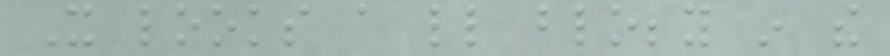It looks a little blobby in the
